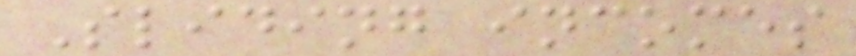Sliding incomes
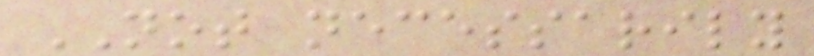NOT necessarily
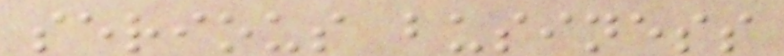serious business
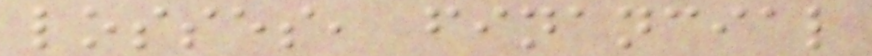losses, financial
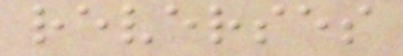reverses
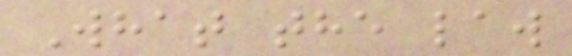What the law
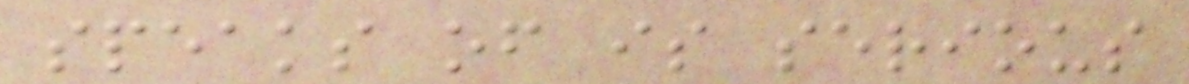speaks of is serious
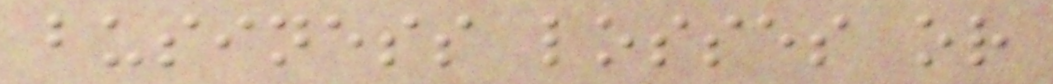business losses or
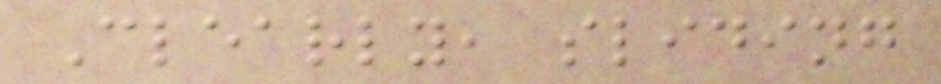Clearly, sliding
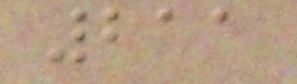211
